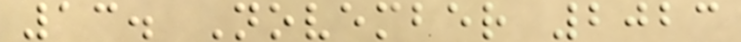13. November 2023
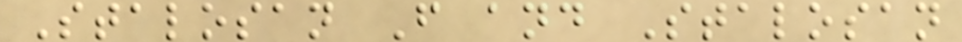Stalosan F and Stalosan
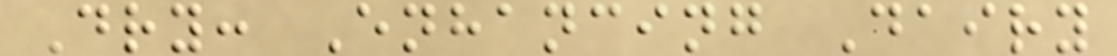Dry: Enhancing Dairy
